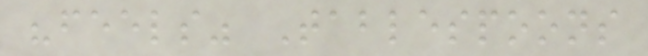"feels" Tablespoons
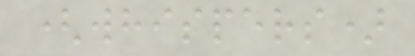(whispers)
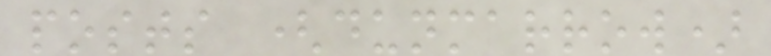posts (dunmarrow)
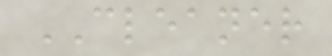CLEANER
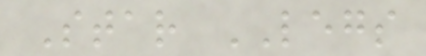Star LEGS
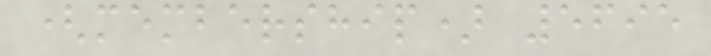(membership) 5695
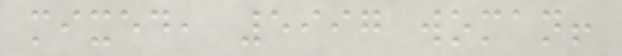mixed, 5997 woman!
